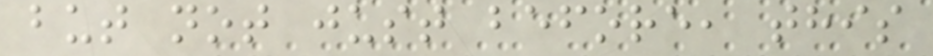but not just before, this
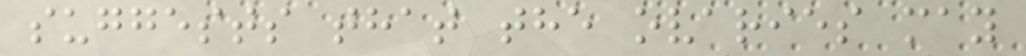suggests that the ovaries may
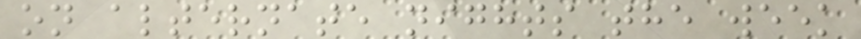on alternate nights the week
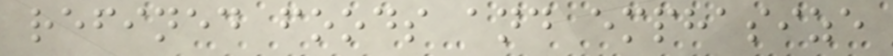refined foods and emphasize
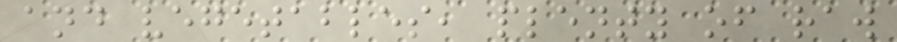and vegetables, plenty of raw
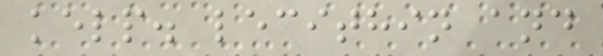kelp. lecithin and
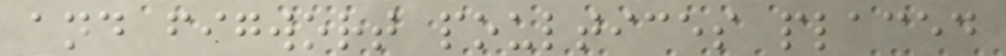and figwort poultices placed
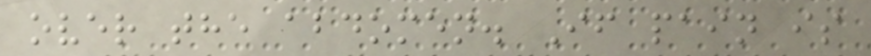over the abdomen. If pain is
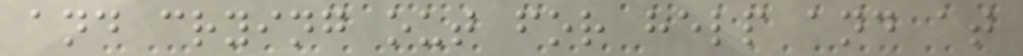and crying out for help and at
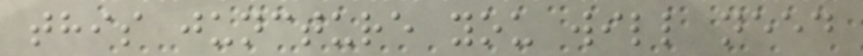this juncture you will need
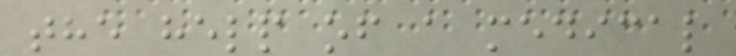the help of a medical
